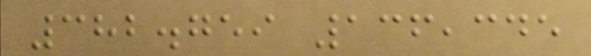382.759 136,345
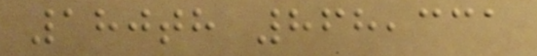180th 868,331
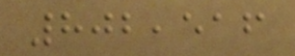802,516
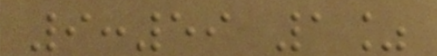9:59 1%
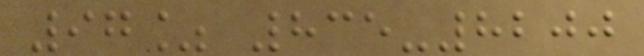97% 835-8200
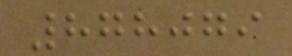878079
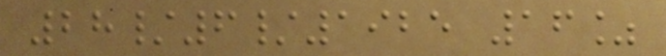28/6/1925 16%
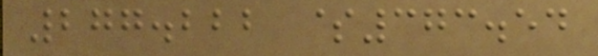277.222 $373.54
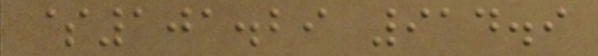$101.29 914.9
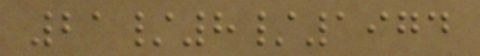21/8/1974
